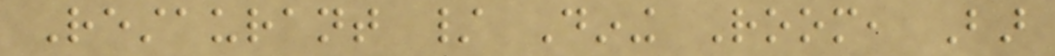Restaurant / Dining Room, Bar
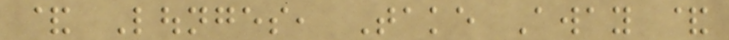& Lounges, Take Away &
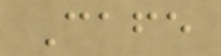Cafe
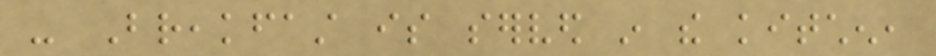- Breakfast is served in the kitchen,
